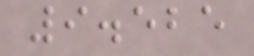9.525
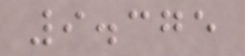9.375
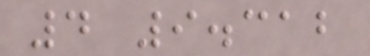4 9.312
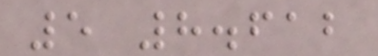5 8.612
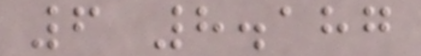6 8.187
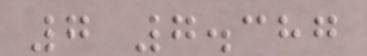7 7.387
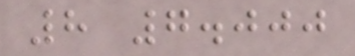8 7.000
